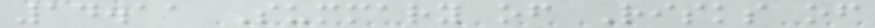14.11 Summary of Risks of
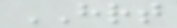HRT
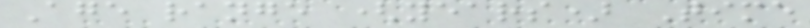Age range (years) Time
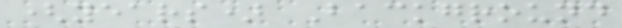(years) Background
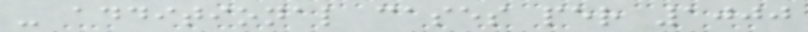- additional cases per 1000
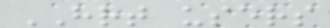HRT users
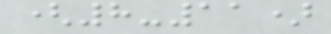(8-11)
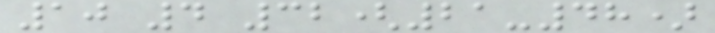10 4 32(21-48)
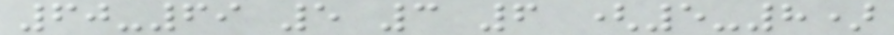60-69 5 3 6 (5-8)
